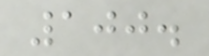100.
